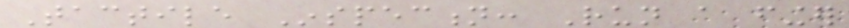Tactile Inspection: Run a finger
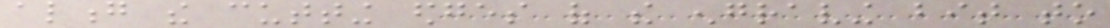along the cutting edges of the engraving bit to
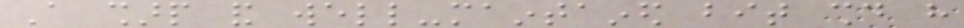A sharp and well-maintained bit should have
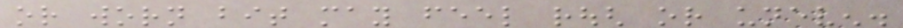or worn bit may feel rough or uneven.
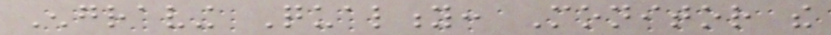Engraving Quality: Monitor the
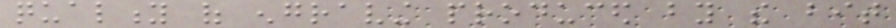quality of engraving produced by the bit
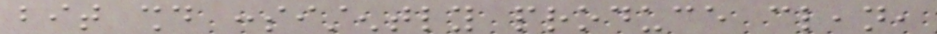bit should consistently produce clean,
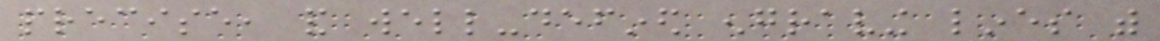precise, and well-defined engraving lines with
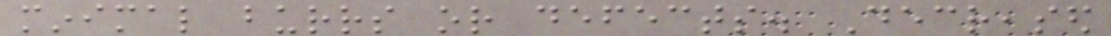minimal burrs or defects. Decreased
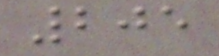205
